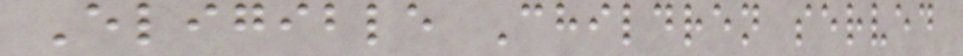Eligible Children served
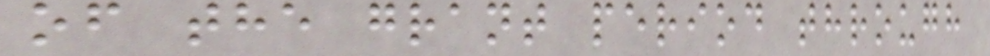of the grant period through
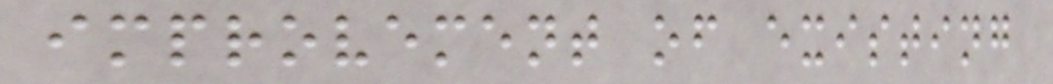improvement of existing
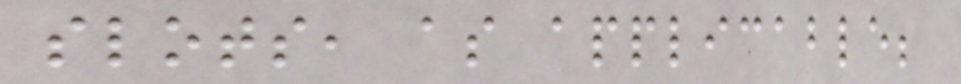slots, as applicable;
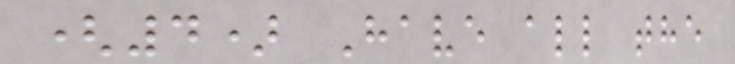(4) Have all the
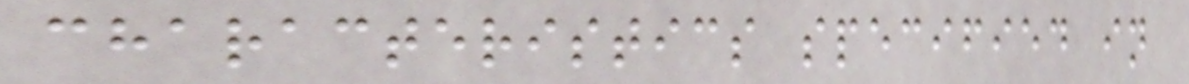characteristics specified in
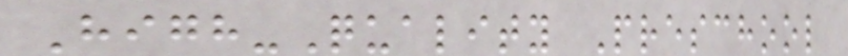High-Quality Preschool
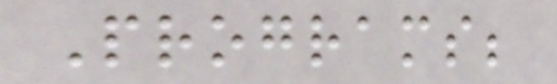Programs;
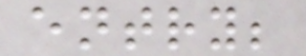entry;
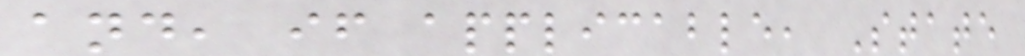and, if applicable, State
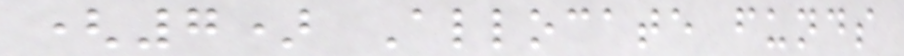(7) Allocate funds
